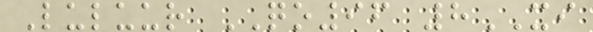Luluur QO96 8XI
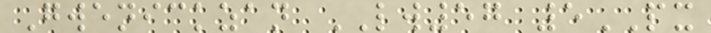Gwenickzan LW57 5PX
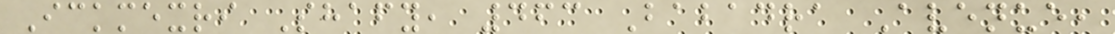Ickmexri Shafy, 463 Babadra Avenue,
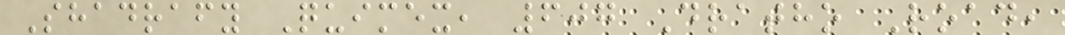Shadrafy Quimex, 607 Dratho Road,
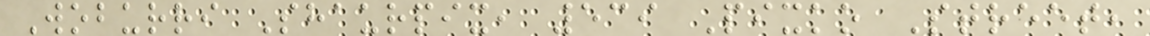Woburri Shaurpix, 539 Pixko Street,
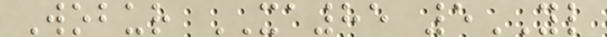Wobur XA85 5YL
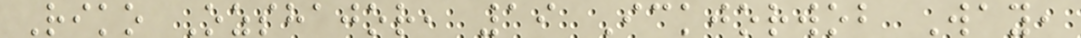Riko Ozshajor, 19 Ickjorwob Way,
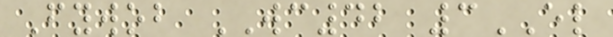Fywob WC42 3EL
